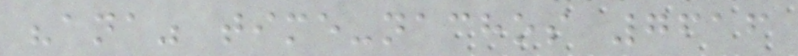"ana" time-nachos 7616
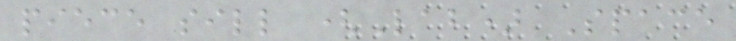piece sill (Lab) Space
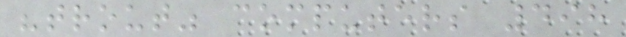"trout" computers 498
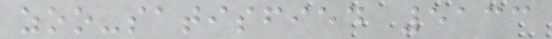zoo-satisfied 5133
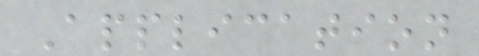Application
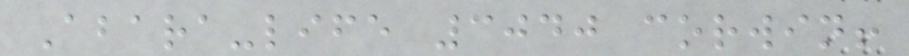Abara-life 3040 corwin!
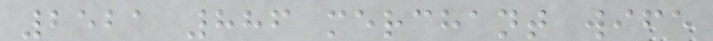2521 886 merchant wife
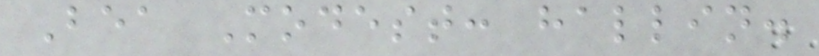Bea Modest: hallin.
